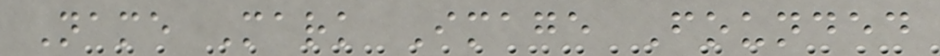Name Mark Image Founded
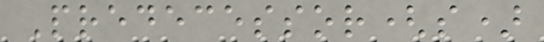Predecessor(s)
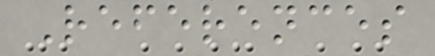References
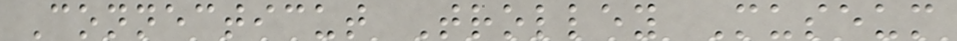Connecticut Trolley Museum
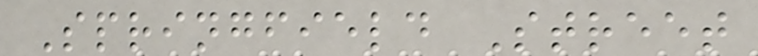Springfield Street
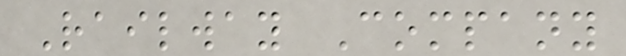Railway Company
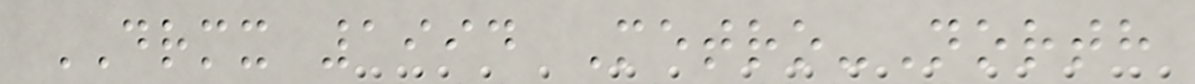DRMX 1994 Metro-North
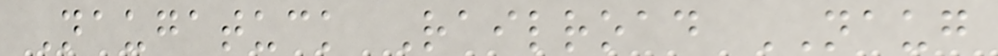Naugatuck Railroad NAUG
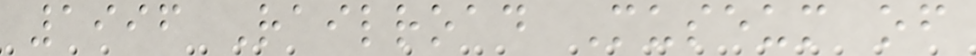1996 Railroad Museum of
